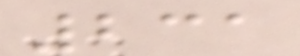231
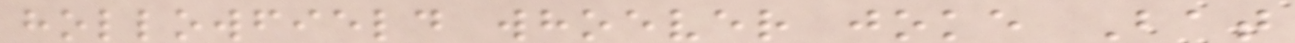hollowfield whoever joke Bat
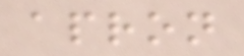apron
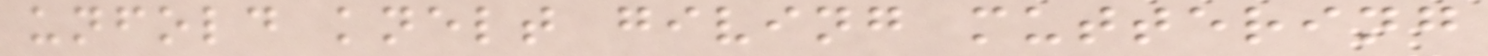unfold knelt giving muttering
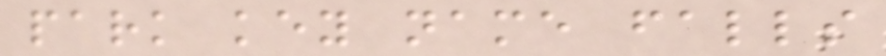park key name falls
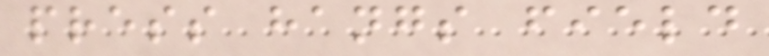press hangs field
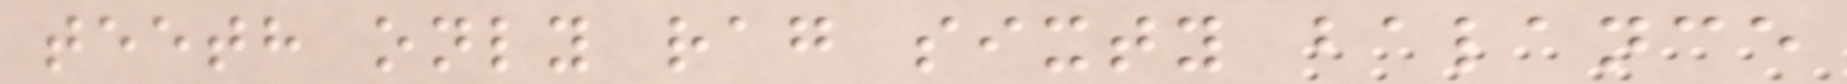teeth only rag sixty balance
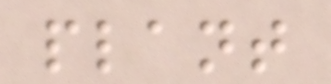plant
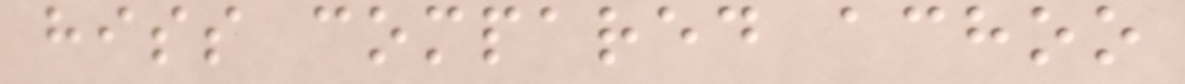hiss compared achoo
